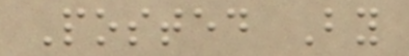Posted By
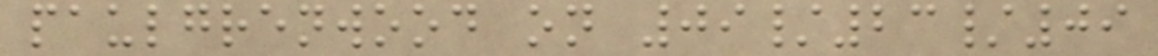paulgrenwood on 09/23/09
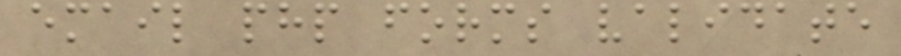email php forms validate
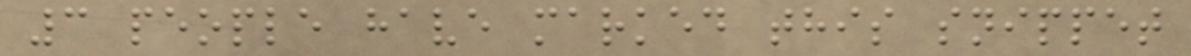3 people have marked this snippet
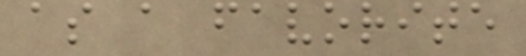as a favorite
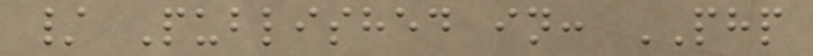/ Published in: PHP
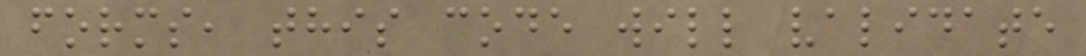forms, this code will validate
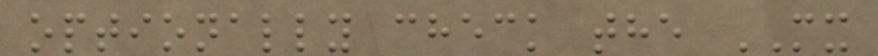optionally check the MX
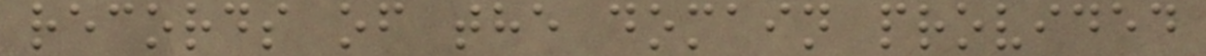records of the domain provided
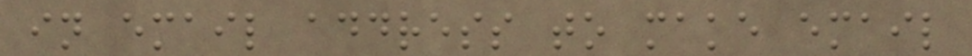in email address to make email
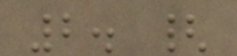2. {
